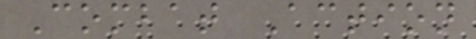Combat Action
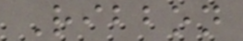Ribbon
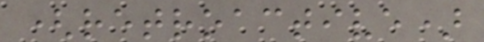(retroactive)
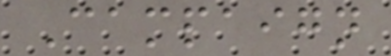Campaign
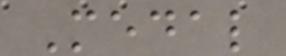Medal
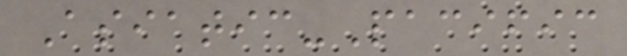Asiatic-Pacific
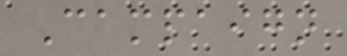Campaign
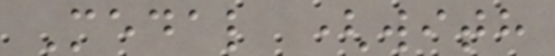Medal (with
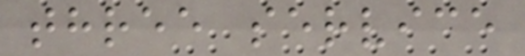three service
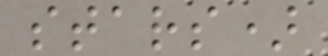stars)
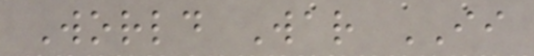World War II
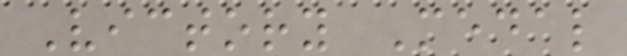Victory Medal
